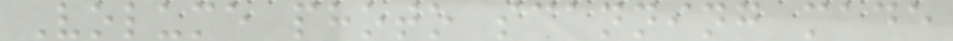Volume photo scanning made
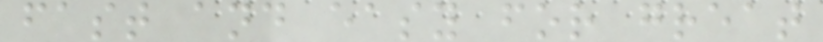fast and easy for great
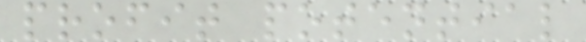profit potential
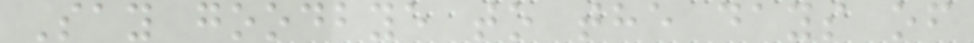Say goodbye to the days of
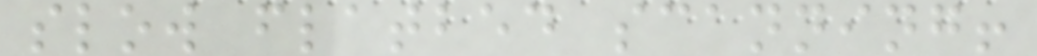slow flatbed scanning!
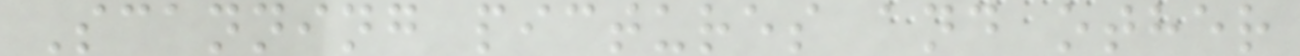Scanning pictures and other
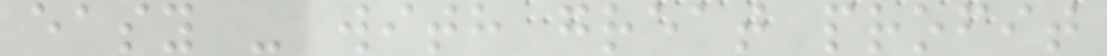easy - with great profit
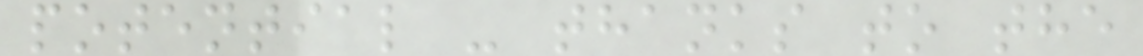potential - thanks to the
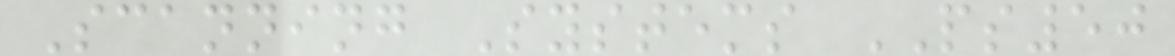Scanning Systems PS50
